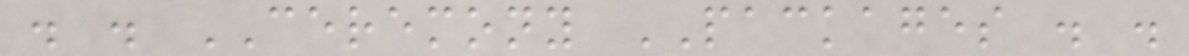. . CEREMONY PACKAGES . .
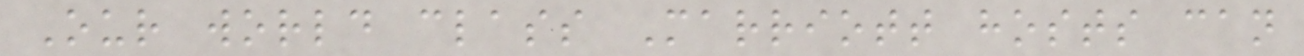Our world class Marriott hosts can
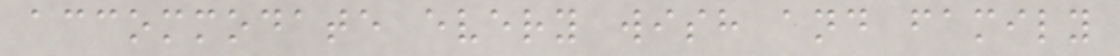accommodate every wish and family
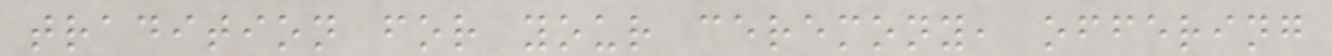tradition for your ceremony, offering
